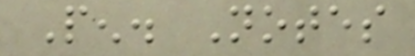Pen. Notes
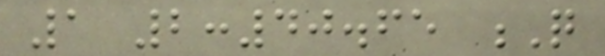1 2:40.65 Q
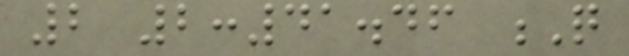2 2:41.46 Q
